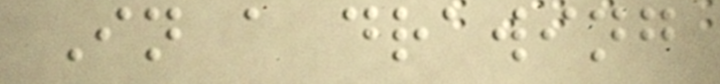In a drawing
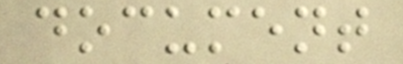document
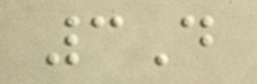3D
